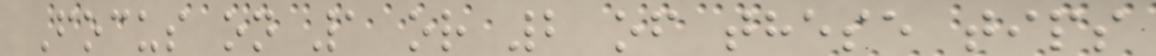Focus on 1 or 2 of these tips
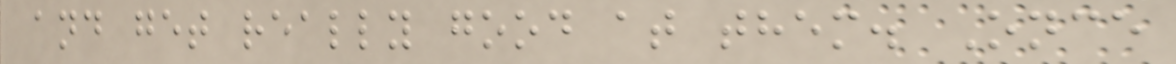and get really good at them. Once
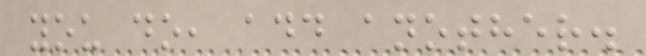you do, add another.
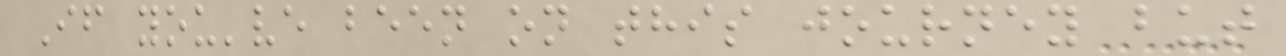If you've been on this journey but
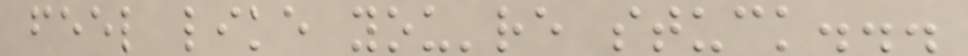feel like you're stuck...
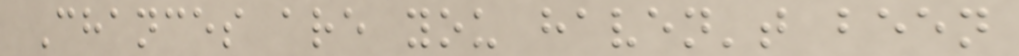Chances are you haven't been
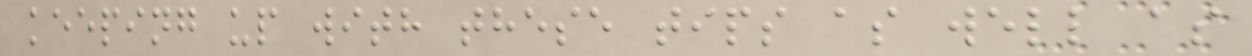keeping up with these tips as well as
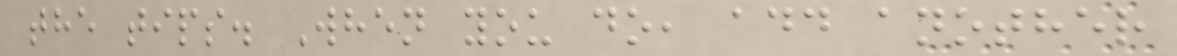the tips. When you do, add another
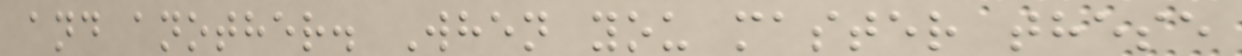and another. When you master these
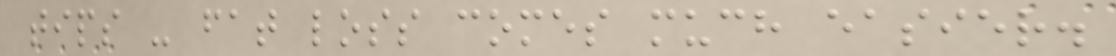tips - fat loss comes much easier.
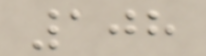108
